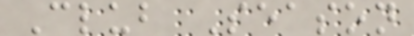Club Season
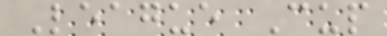League Cup
